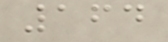164
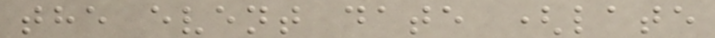the event date (late
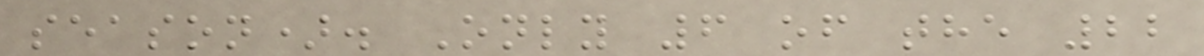season). Only 6 of the 22
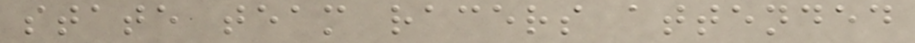state team racers attended
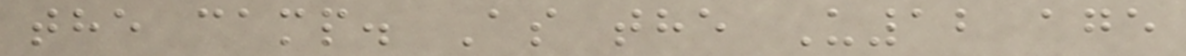the camp. As the U12 age
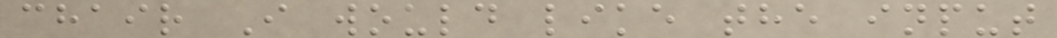chair I would like the input
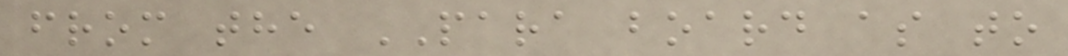from the PARA board as to
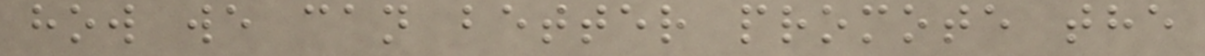how we can better promote the
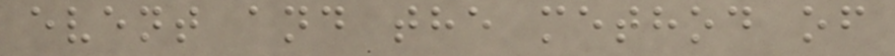event and the method of
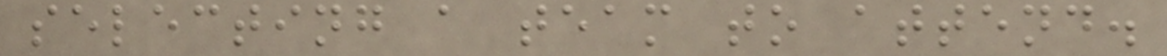selecting a team to attend.
